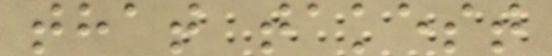that takest
